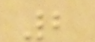2
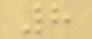8
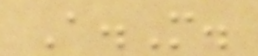A.M.
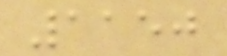1150
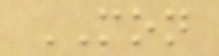MON
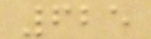625
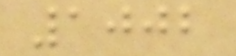1002
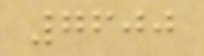7600
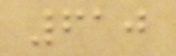610
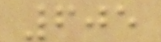605
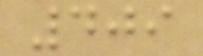409
